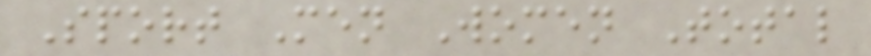Sport Men Women Total
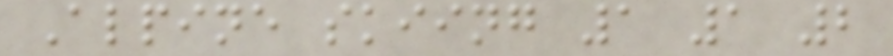Alpine skiing 1 1 2
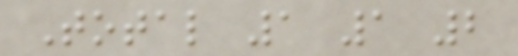Total 1 1 2
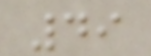49
